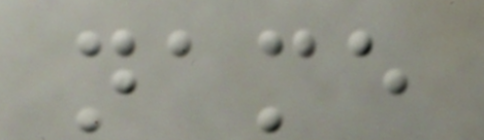name
